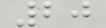20
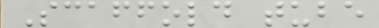Scaffold tube
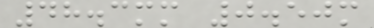48.3mm 0.50m
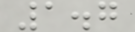1.7
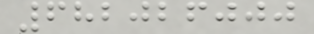682026000
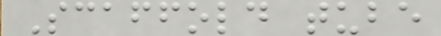Scaffold tube
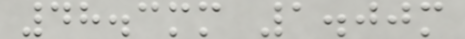48.3mm 1.00m
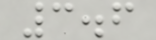3.6
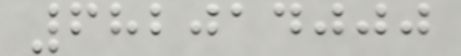682014000
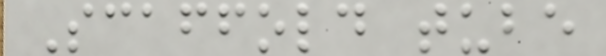Scaffold tube
